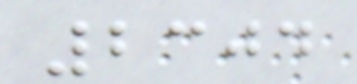2304
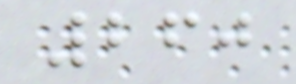260
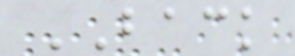BACK
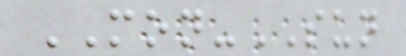MON-SUN
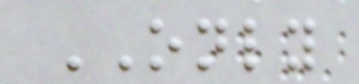ONLY
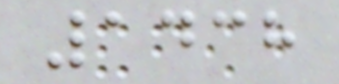1438
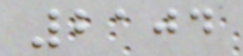2104
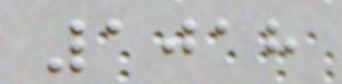1018
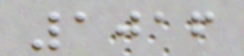1016
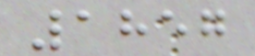1857
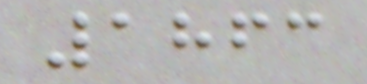1863
